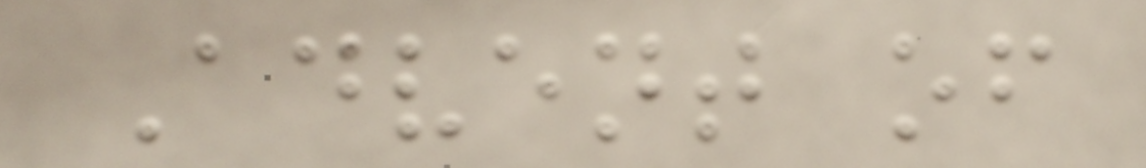Advent of
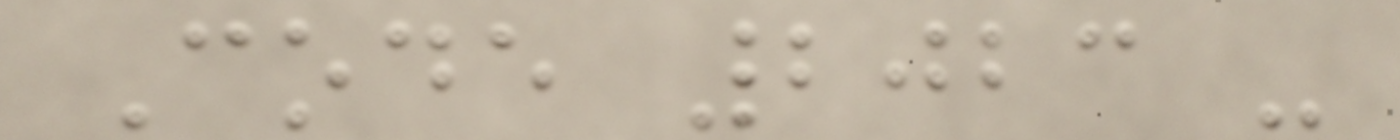Code 2023 -
